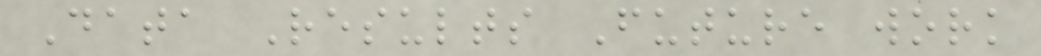Data Results Future work
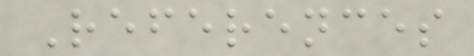References
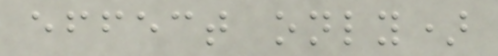effect only)
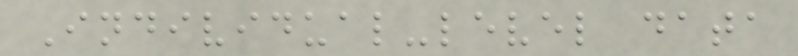Individual-level data
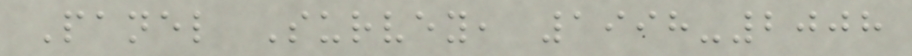Panel Survey, 1998-2008
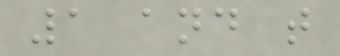1 and t
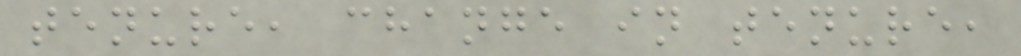tenure, change in tenure,
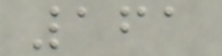161
